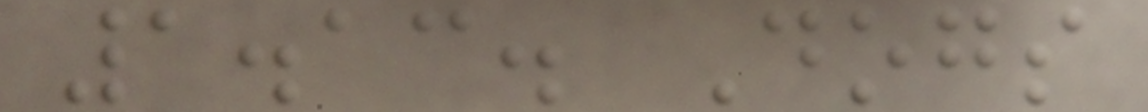1.13. Dogs
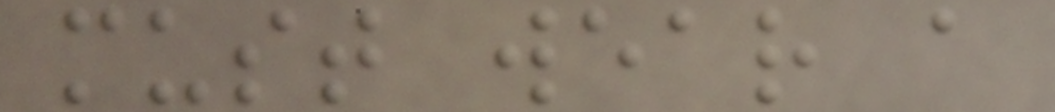must wear a
